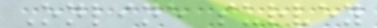Online survey
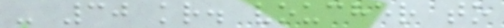- 30 kr. voucher to
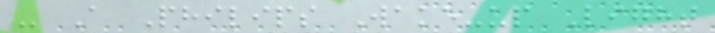- A Philips Wake-up Light
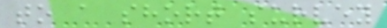to a short survey
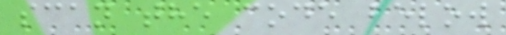scan the code below
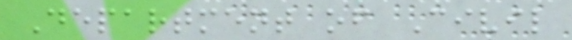Department of Civil
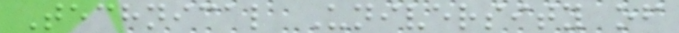Technical University of
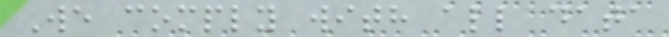We comply with all data
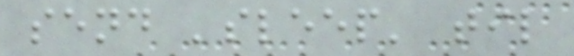send 'sleep' til
